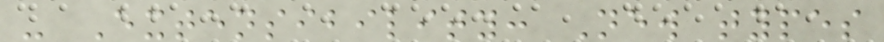- Extensibility: New types
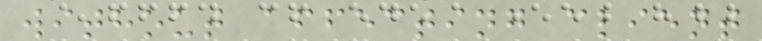without affecting client
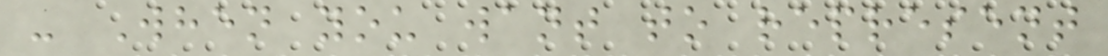- When you want to represent
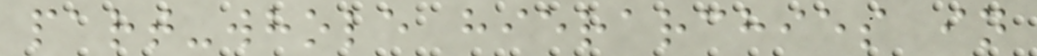part-whole hierarchies in
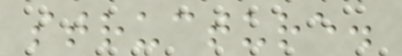structure.
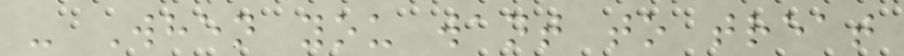- When you want to treat
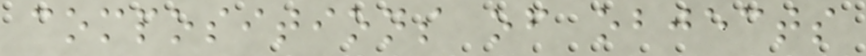compositions of objects
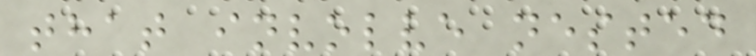that involve nested
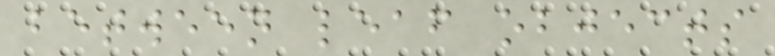between leaf objects
